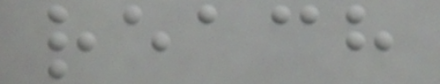reach
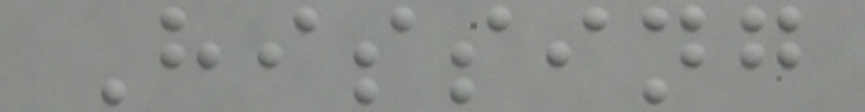Hissing
